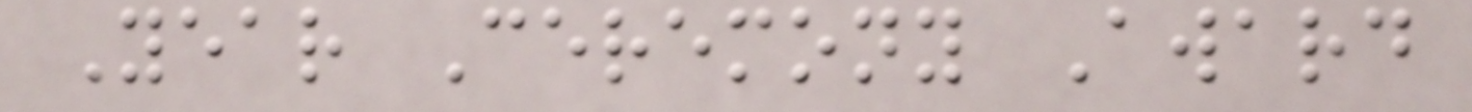Year Ceremony Award
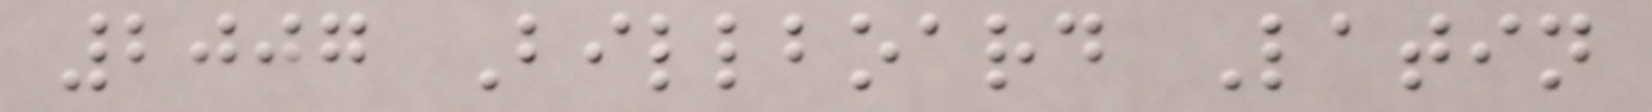2007 Billboard Latin
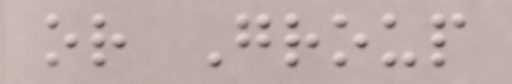or Group
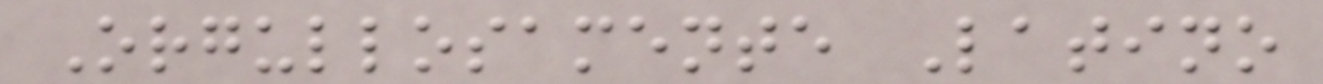Orgullosamente Latino
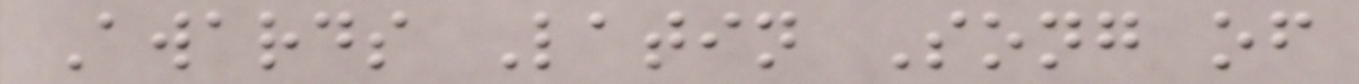Awards Latin Song of
